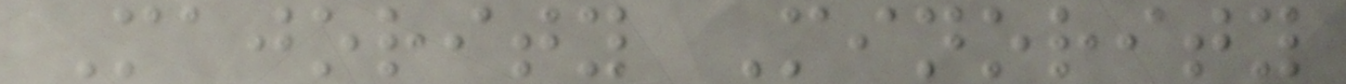Majority Minority
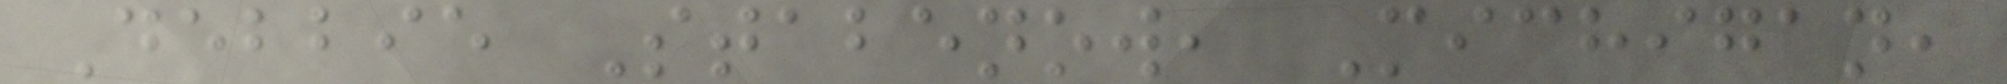Debbie Stabenow, Michigan,
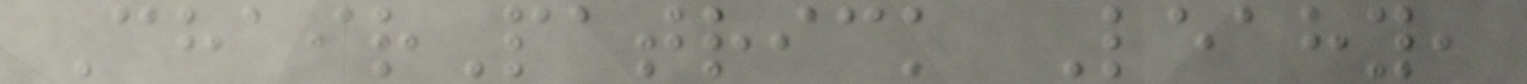ChairPatrick Leahy,
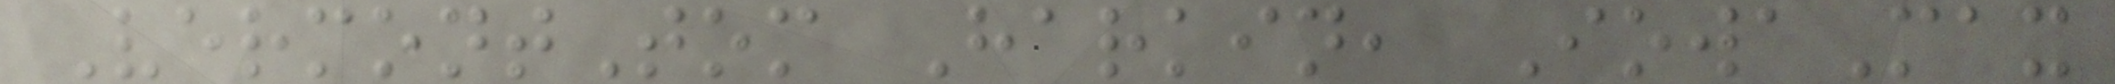VermontTom Harkin, IowaMax
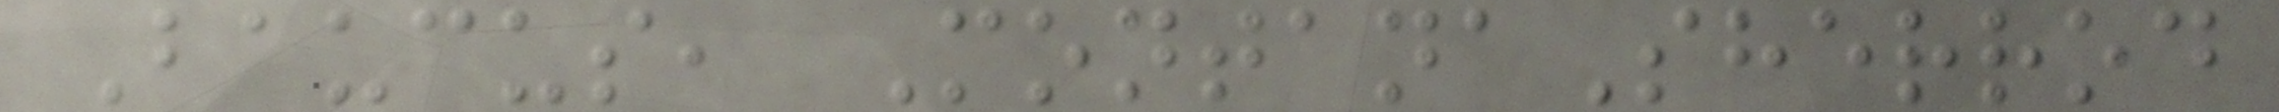Baucus, MontanaSherrod
